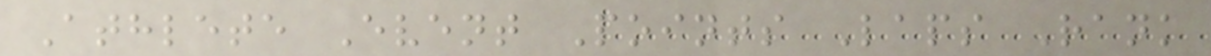Athlete Event Points Laps Rank
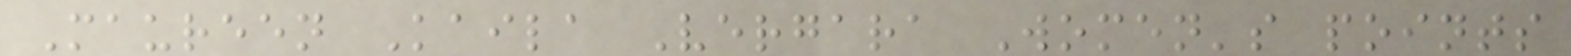Maureen Kaila Vergara Women's points
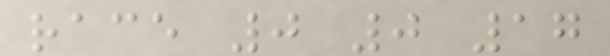race 0 0 17
